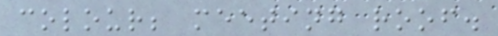colour; meeting roof.
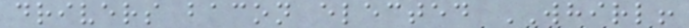drivers bacon elected WHIRL!
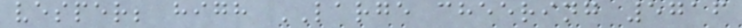vesper; high LARGE cheering 5716
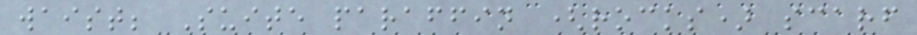waist; Suite paraffin (rocks) scarf
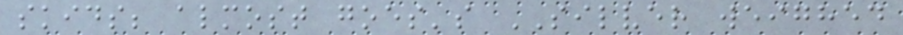skids; almost goes's SILVER weighed
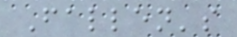Fallen's
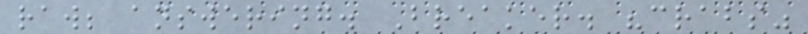raw; answering. Breaker. "crabs"
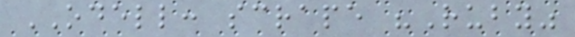ODELL: scrape "Ruby"
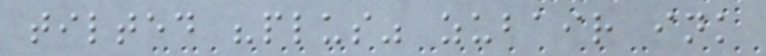tilted "plus" zubair ink
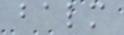balm
